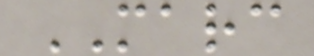MARC
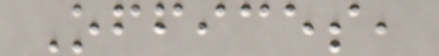Offices,
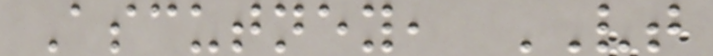Ascutney, VT
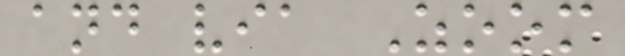and via Zoom
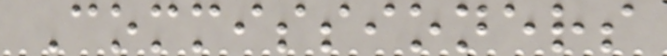Commissioners
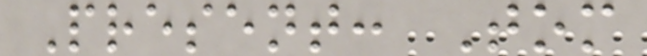Present: Tom
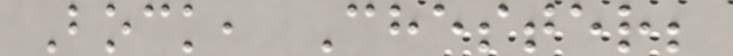Bock, Chester;
